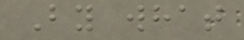By what
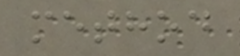method
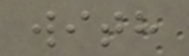with
